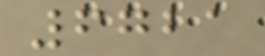6721
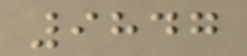9847
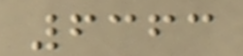6363
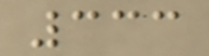333
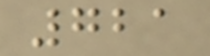721
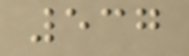537
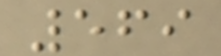569
